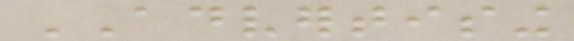ADVERTISING
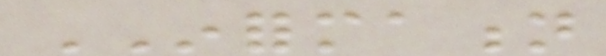INFORMATION
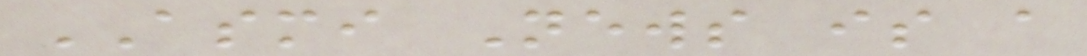ASMI News is a
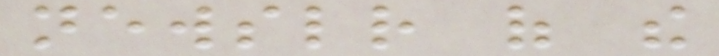newsletter of the
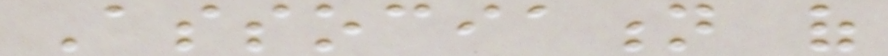Association of
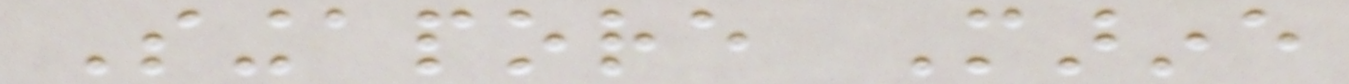Singapore Marine
